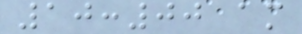10:00 am
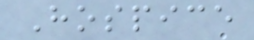Hospice
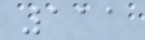111
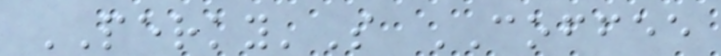PERKY'S COFFEE
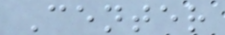Center
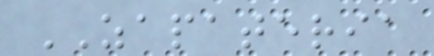ZAPATERIA
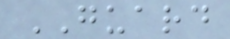GUARD
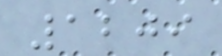1209
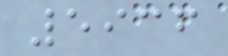5936
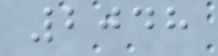2048
